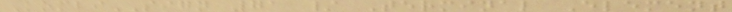KombiSIGN 71 / Terminal Element
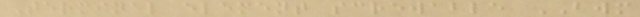Terminal element screwable BWM
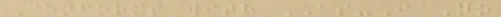Conforms with AS-I No
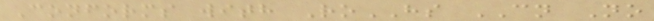Conforms with RoHS CN No
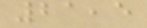21,5
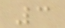3
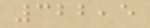322,5
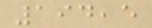194,5
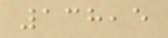138,5
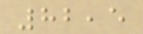82,5
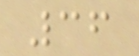36
